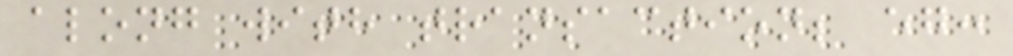along with transaction; eg:
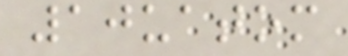10uatom
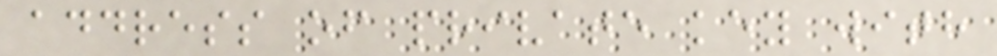address of private key with
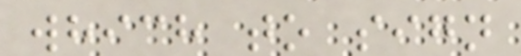which to sign
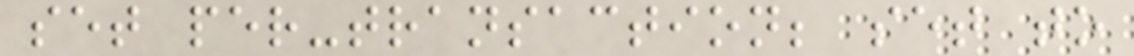set per-transaction; set to
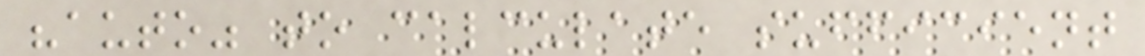"auto" to calculate sufficient
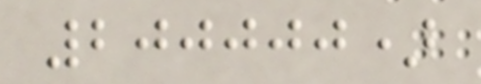200000)
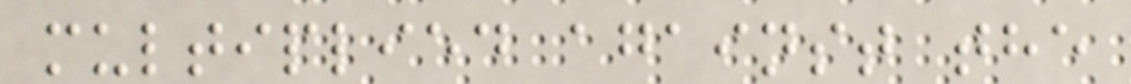multiplied against the
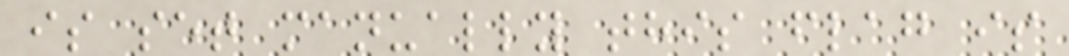is set manually this flag is
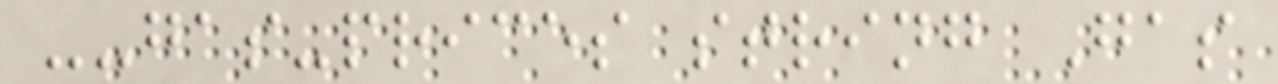--gas-prices string Gas
